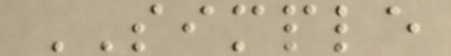SIMPLE
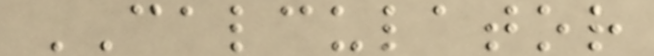CALCULATOR
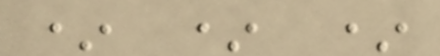* * *
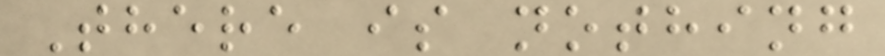There is nothing
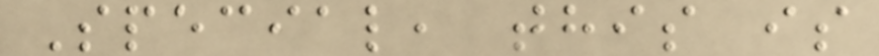Special, this is
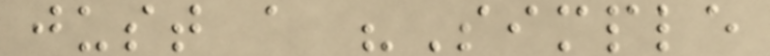just a "Simple
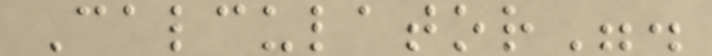Calculator".
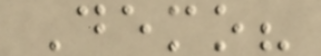Demo?
